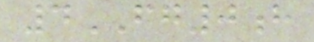4FG0h
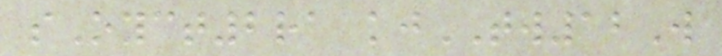sOyct2ra kjTW12W
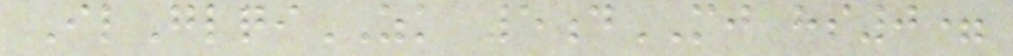IlGlqiZK 5dMJ hs0=
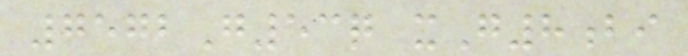7572G53q xG8bi
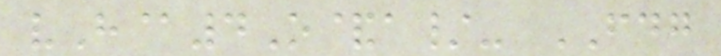vH@4O&a/- FDG
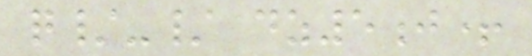q/-/ dz5j+
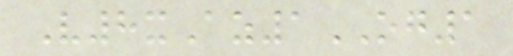V8xAz1OG1
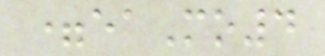=eaMo4
